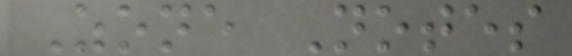Zone Notes
